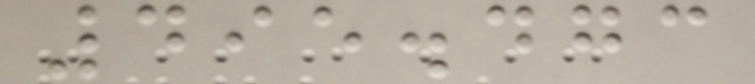495.473
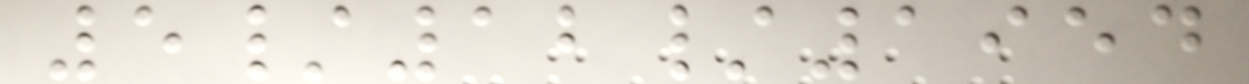5/12/1954
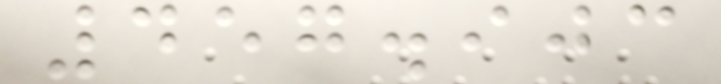457.903
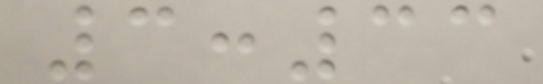3:33
